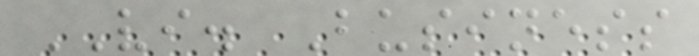VI. Business
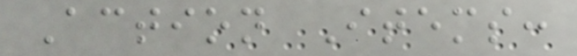Action Items:
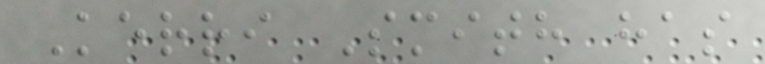Kerri Smith has
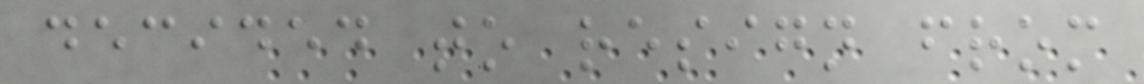decided to resign from
